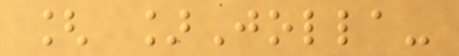[ ]Jolla-
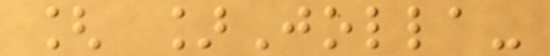[ ]Jolla-
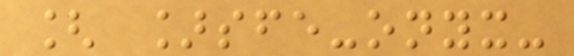[ ]sfe-onyx-
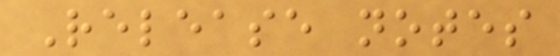Release notes
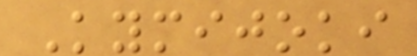Kymijoki
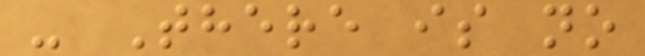- There is no
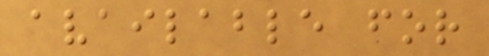available for
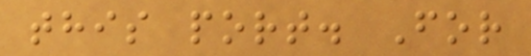this port. For
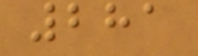281
